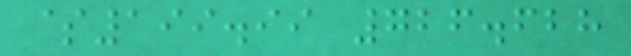$199.99 726.628
